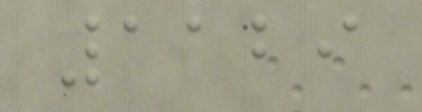1129
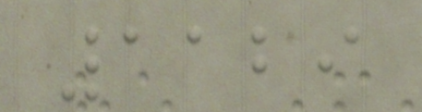1129
